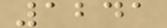1241
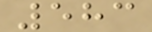583
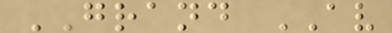GRAND AV
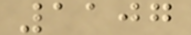1107
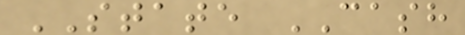STATE CASH
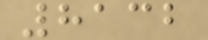8132
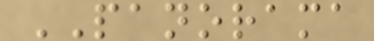PANORAMA
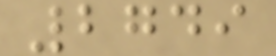2749
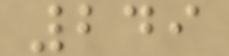249
